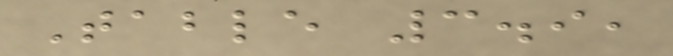Table 3.9,
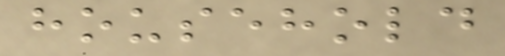household
